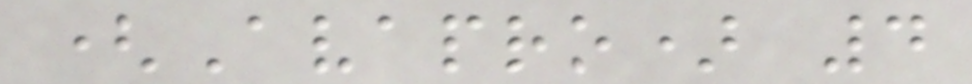(Avapro) 4
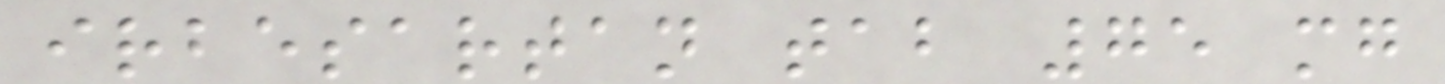irbesartan tab 75 mg
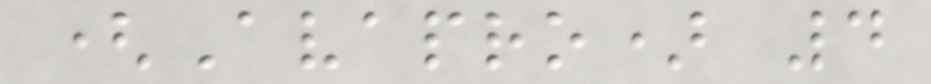(Avapro) 4
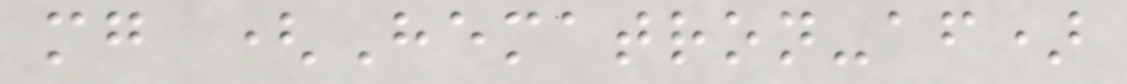mg (Hematron-af)
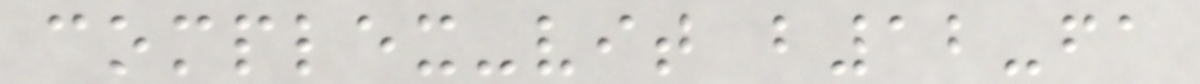complex-vit b12-fa
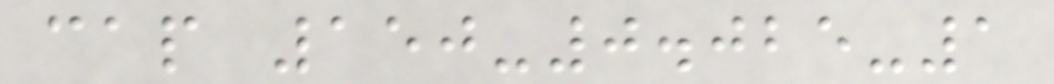cap 150-0.025-1
